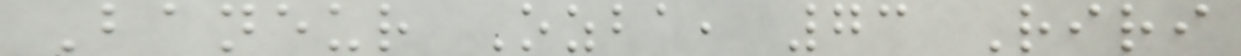Baneur Ozba, 73 Riri
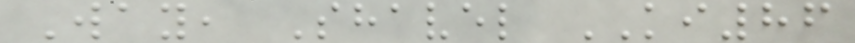Way, Shavel KI86
